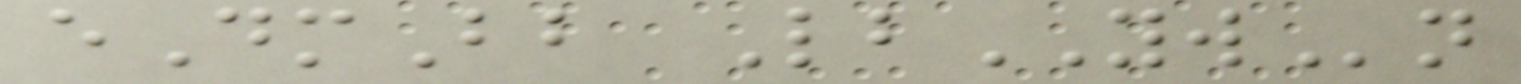eDmBb LbYWn
